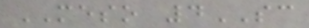MESO 4SC
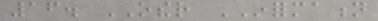16. OTHER INFORMATION
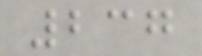237
